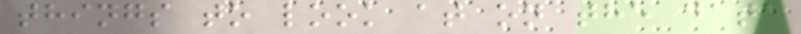things to look at on the data
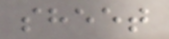sheet
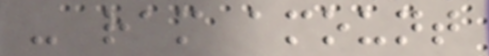- ram amount
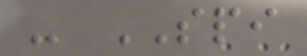- SPI
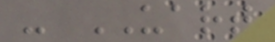- UART
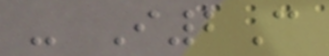- I2C
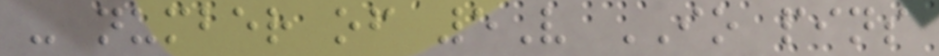- number of 5V IO pins
